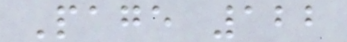Page 122
